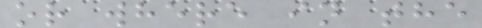or where in the
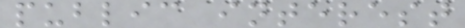public interest
